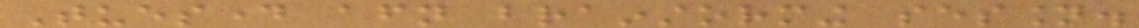Tuesday afternoon brainstorming session.
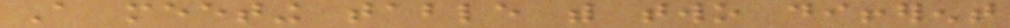A meeting table with two different
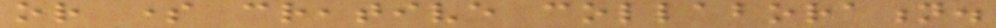or some creative collaboration.
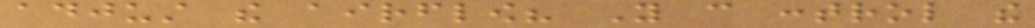adjust the airflow? You can control the
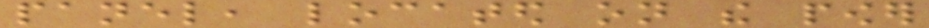panel, located on the power
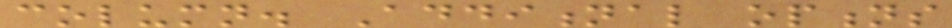column. Additional options
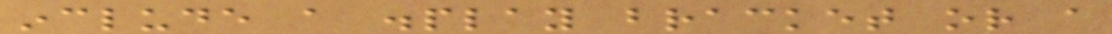include a display bracket or a
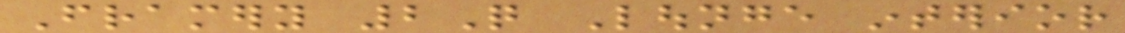Framery 2Q Lounge interior
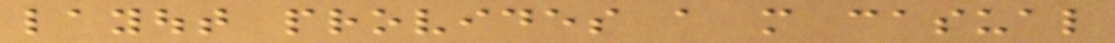layout provides a more casual
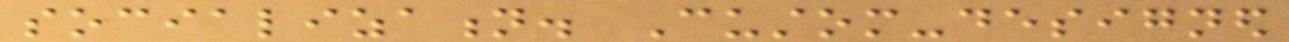socialization. Custom-designed
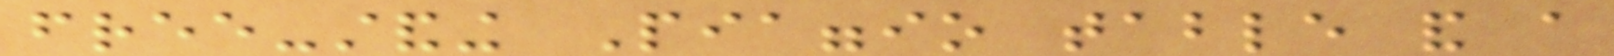free-standing Piaggio table and a
